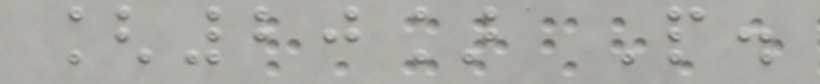[20] P.
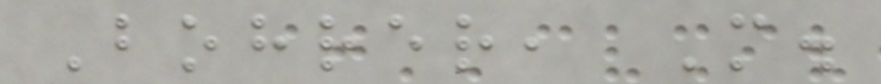Bohrer, M.
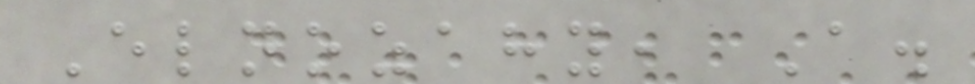Elnozahy, A.
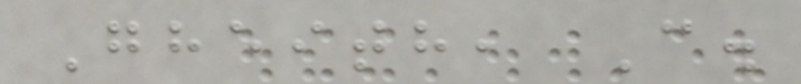Gheith, C.
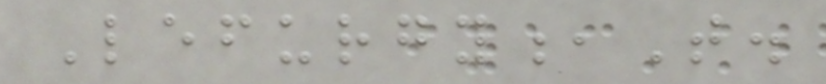Lefurgy,T.
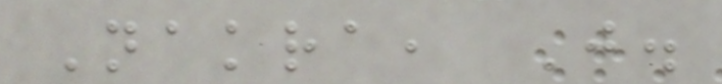Nakra, J.
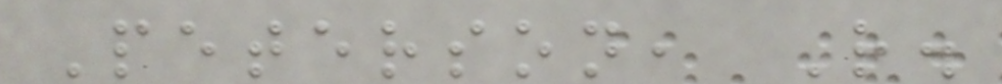Peterson, R.
